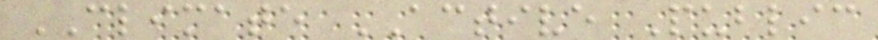CLIMATE ACTIVE Public
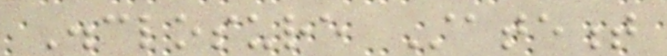Disclosure Statement
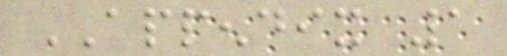APPENDIX 1
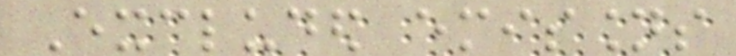Excluded emissions
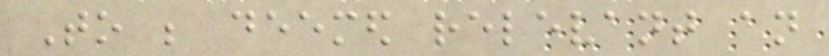To be deemed relevant an
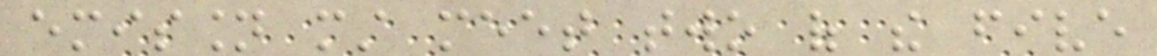emission must meet two of the five
